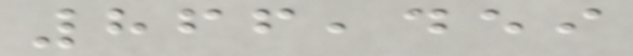866,459
